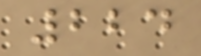224
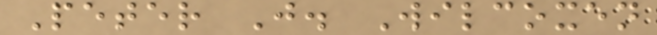Peter J. Wilcoxen
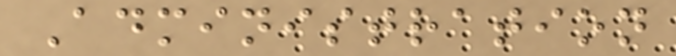Administration
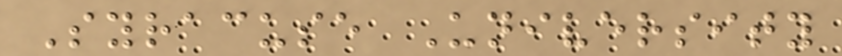Syracuse University
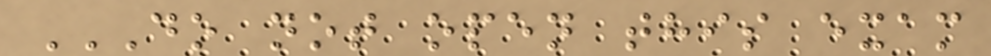DO NOT OPEN THIS EXAM
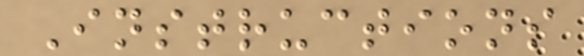Instructions
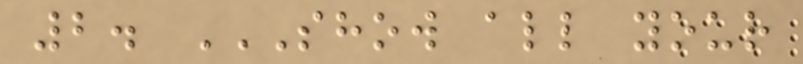2. SHOW ALL YOUR
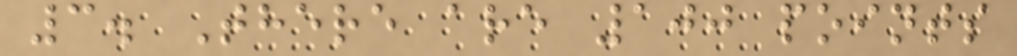3. There are 100 points
